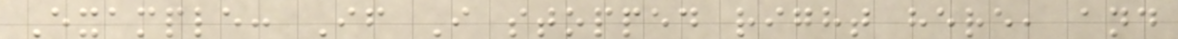Example: If I stopped right here, and
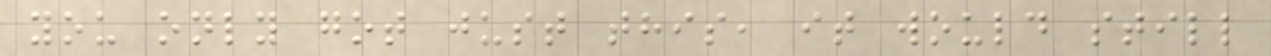you only got just this, it would still
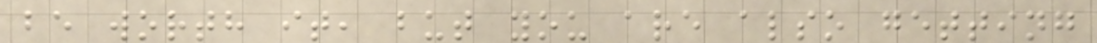be worth it, but you are also getting
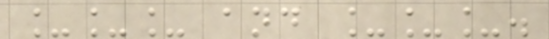___ and ___.
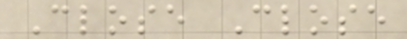Close Close
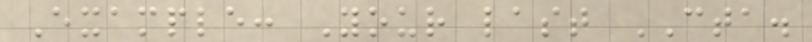Example: Your last CTA.
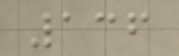136
